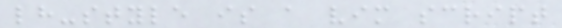lh-style is a vim script
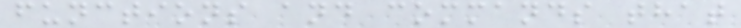functions and commands that
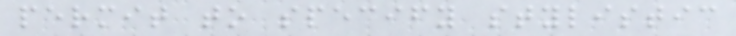permit to specify stylistic
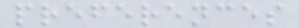preferences
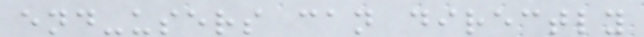end-users can directly
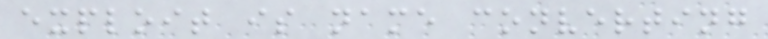exploit is name converting
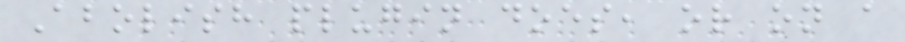Abolish plugin does, or on a
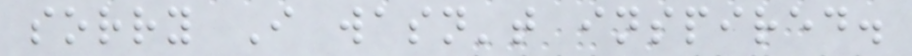sorry I wasn't inspired.
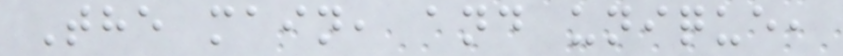The main, and unique,
